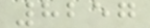8257
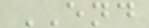END
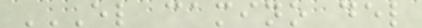EL CAMINO DEL
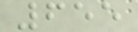655
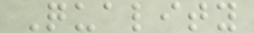Quality
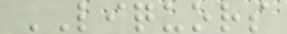LIQUORS
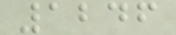1246
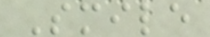Smile
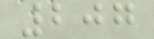207
